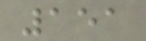151
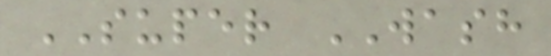SUPER WASH
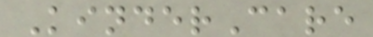KinderCare
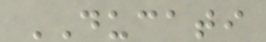DUCATI
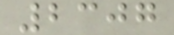2307
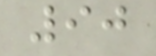90
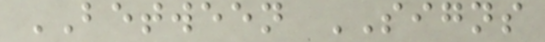BETWEEN SIGNS
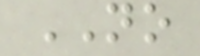NO
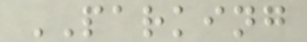PARKING
